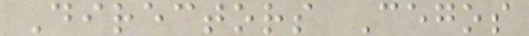Directors Cegos
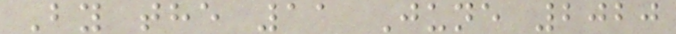By the 11 June 2020
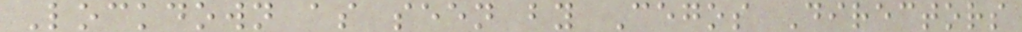Lockdown as seen by Cegos Directors
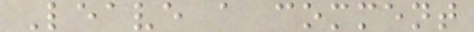Leave a comment
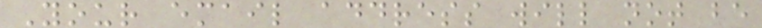Your email address will not be
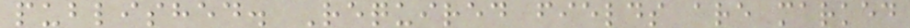published. Required fields are marked
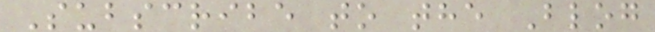Subscribe to the Blog
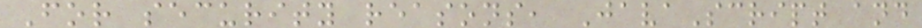For security reasons, JavaScript and
